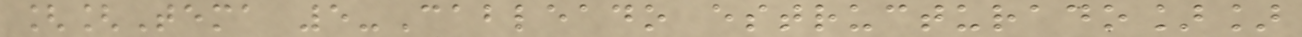[[Tema 5-Cableado estructurado]]
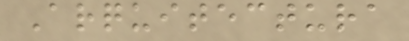Arquitectura
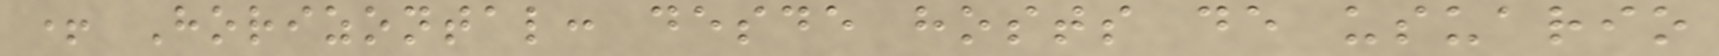+ Horizontal: desde hosts de usuario
